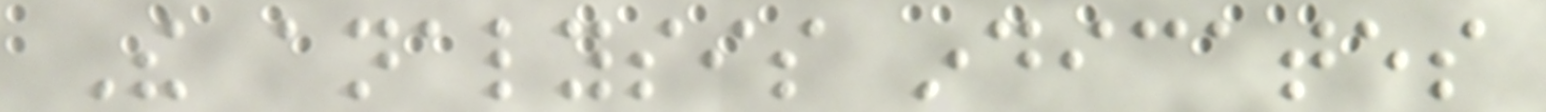The analysis indicates
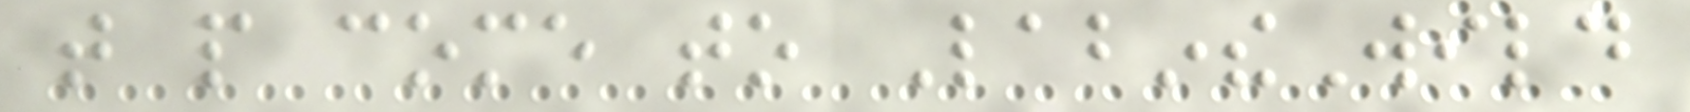that people come to LabintheWild
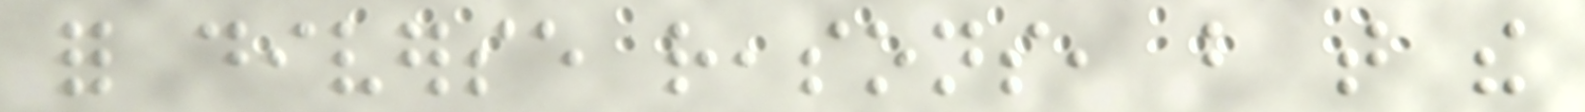for diverse reasons, but that the
